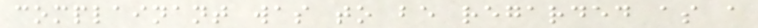complainant was to be regarded as a
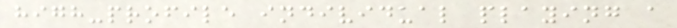high-profile individual playing a
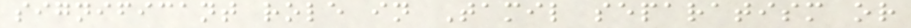significant role in Tamil separatism or
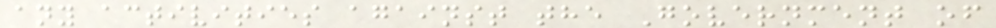any activities against the Government of
